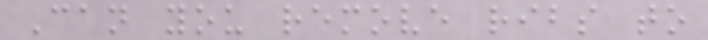Can you remove ribs to
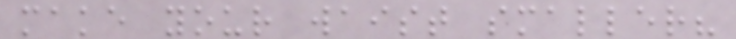make your waist smaller?
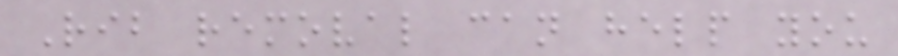Rib removal can help you
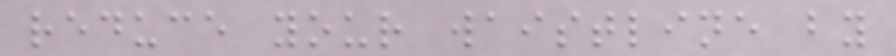reduce your waistline by
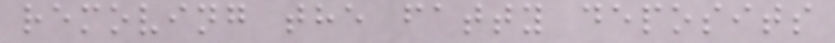removing the fatty deposits
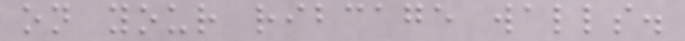on your ribcage walls.
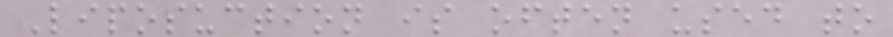Liposuction is often used to
